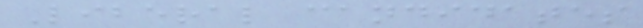Liberal candidates
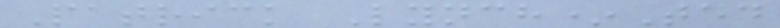Patrick Lynch*Ted
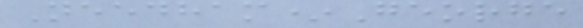Needham*George
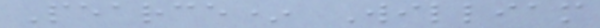Pearce* William
